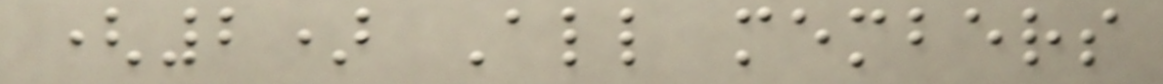(2) All members
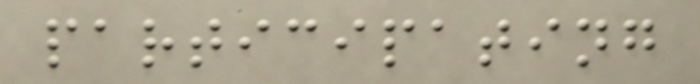participating
